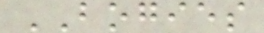BOGIES
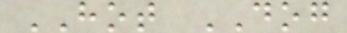HOT DOG
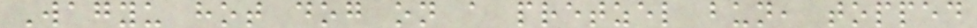Wagyu hot dog on a pretzel bun, topped
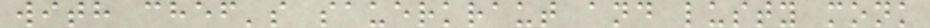with chef's sauerkraut and lusty monk
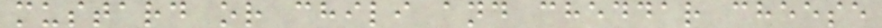mustard or chili and cheddar cheese
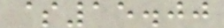$15.00
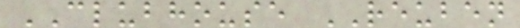CLUBHOUSE REUBEN
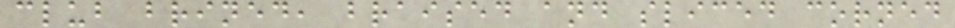club brined, braised and sliced corned
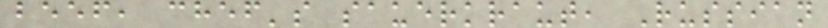beef, chef's sauerkraut, Russian
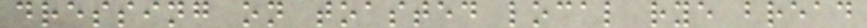dressing on toasted local rye bread
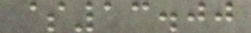$13.00
